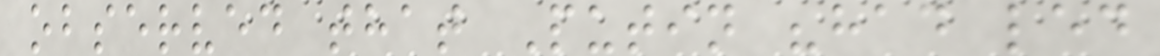observed that Putin "had led
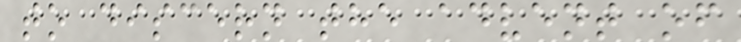to discern the advent of
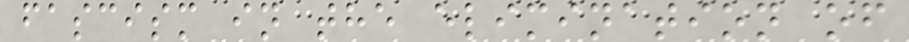fascism in the elimination of
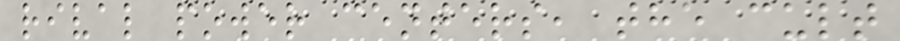rival power centers, the cult
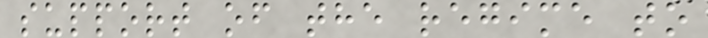support of the regime to
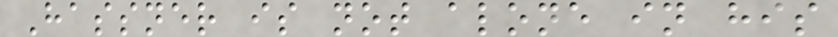Hassner is not alone in his
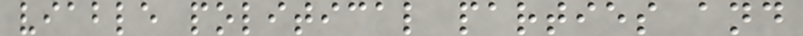viable political parties and
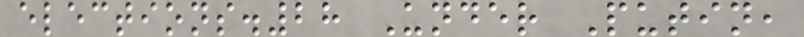elections.28 Under Putin,
